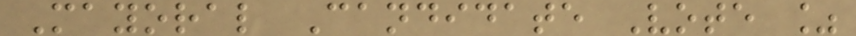Mayoral Candidate Vote %
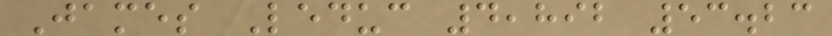James Leduc 4,892 53.23
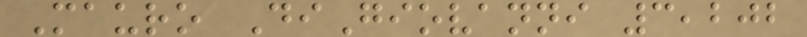Mauro DiGiovanni 3,202
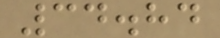34.84
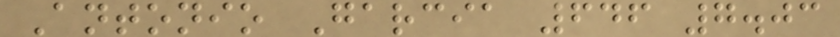Antonio Garcia 646 7.03
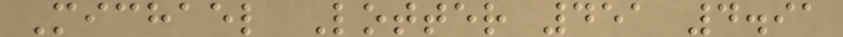Michael Lotter 451 4.91
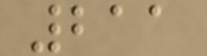211
